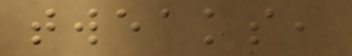tweaks,
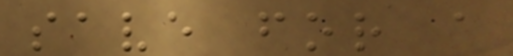save for a
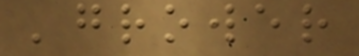'grower
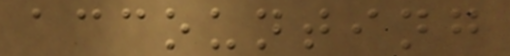accounting
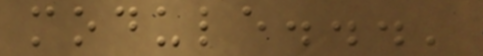module...'
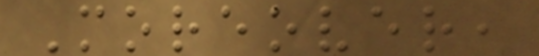Moreover,
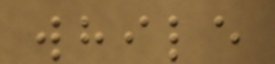while
